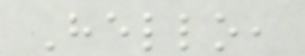Hello,
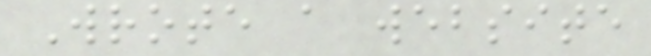Wrote a website
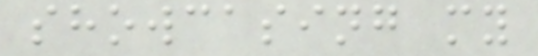showcasing my
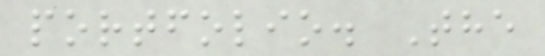portfolio. The
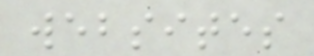websites
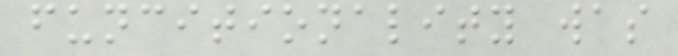funcitionality was
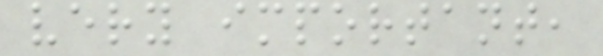very important,
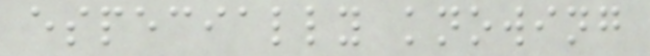especially knowing
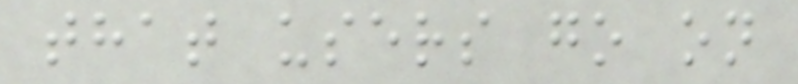that users go on
